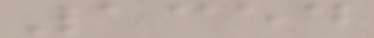1354
